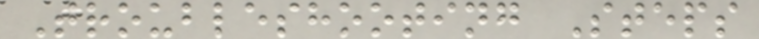Troubleshooting Steps
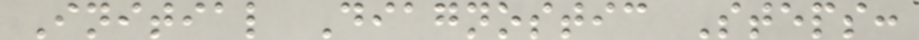Initial Diagnostic Steps:
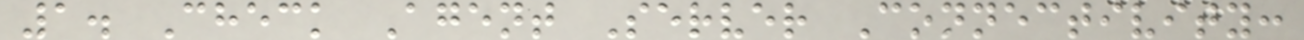1. Check Agent Server Connectivity:
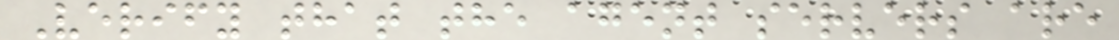Verify that the agent servers are
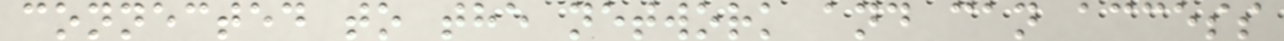connected to the network and can access
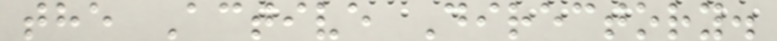the Active Directory.
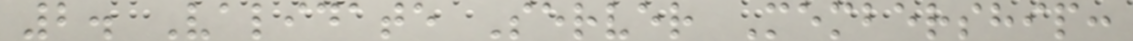2. Validate Server Membership:
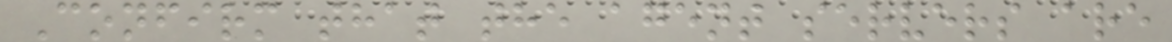Confirm that the agent servers are
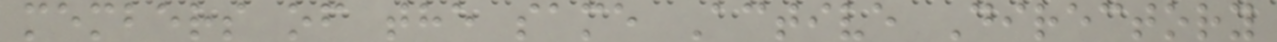members of the same Active Directory
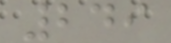249
